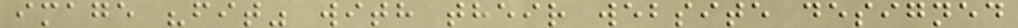image "fit" with their website designed
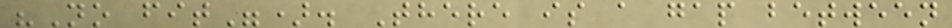"No fit"). There is a gap between
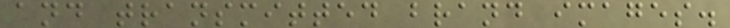and transmitted brand images.
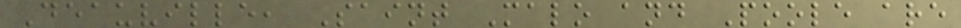Deauville, Saint Malo and Poole are
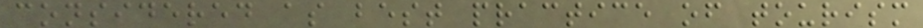considered as best practice of tourism
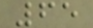65
